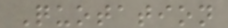Quotation
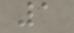1
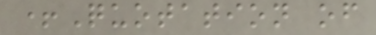+Quotation of
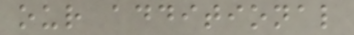our additional
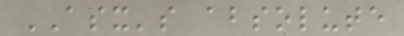ASX's absolute
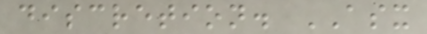discretion. ASX
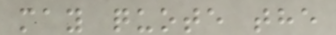may quote the
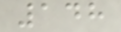148
